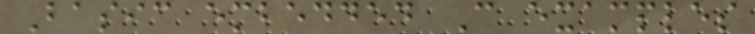Basic embedded C examples
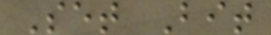Set Bit
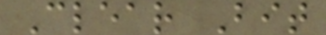Clear Bit
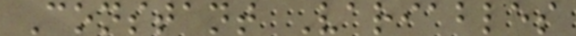Constant Variables
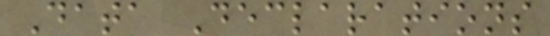Data Declarations
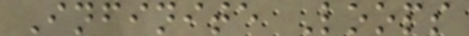Infinite Loops
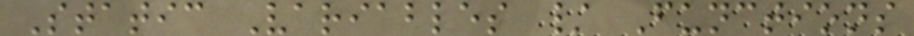Static Variables / Functions
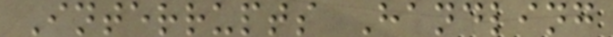Interrupts Handling
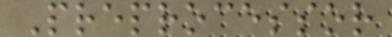Preprocessor
